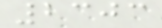2303
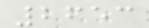2653
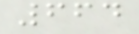664
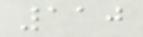110
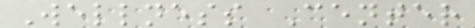Wellness Center
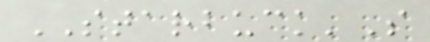STARBUCK'S
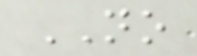NO
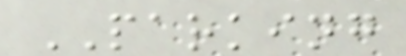PARKING
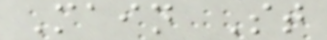Main St
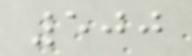500
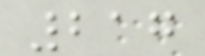217
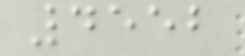4552
